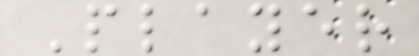Player
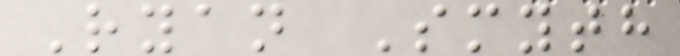Ryan Smyth
